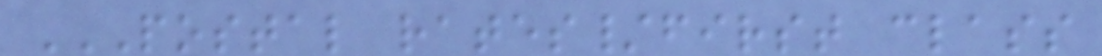POSTAL RATES/FIRST CLASS
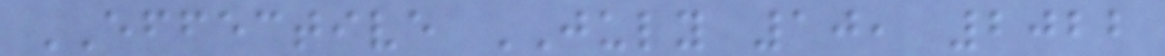EFFECTIVE JULY 10, 2022
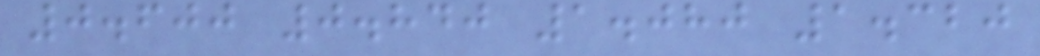0.600 0.840 1.080 1.320
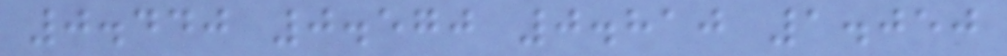0.440 0.570 0.810 1.050
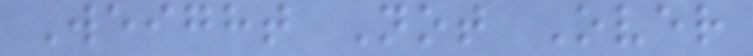Weight Not Over
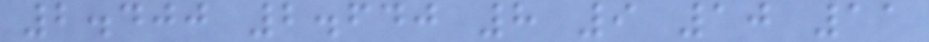2.400 2.640 8 9 10 11
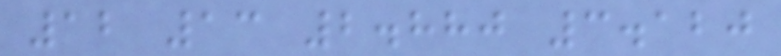12 13 2.880 3.120
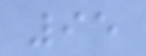95
